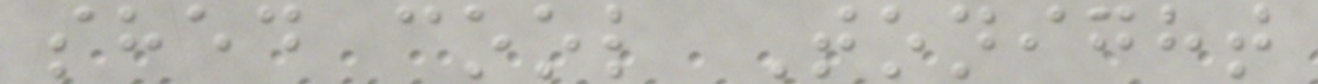shed cool Tonight
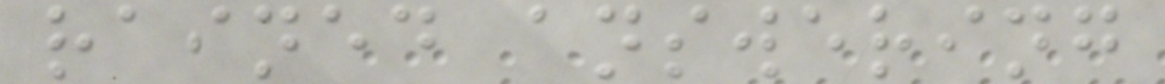rained answering
